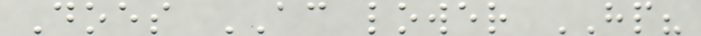Does AC lower HP?
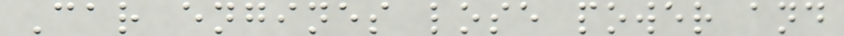Car engines lose power and
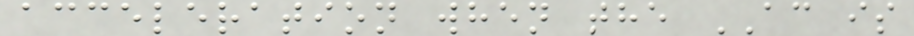acceleration when the AC is
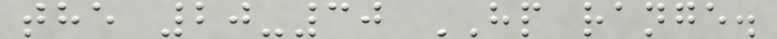the 20-30 HP range.
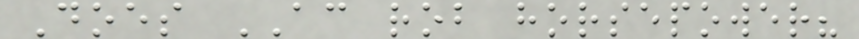Does AC rob horsepower?
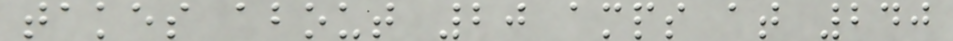takes about 20 amps at 240
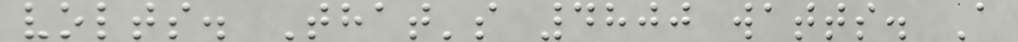volts. That's 4800 watts. A
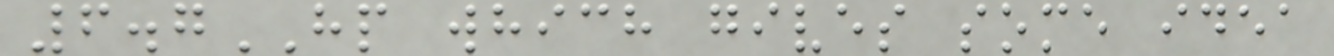6.7HP which gives some idea
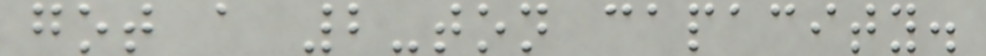got a 2-ton capacity.
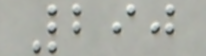290
